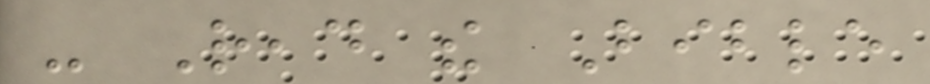- Read the Bible
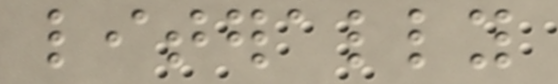literally
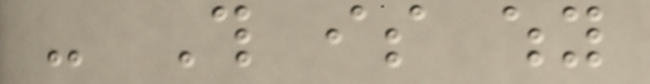- This is why
